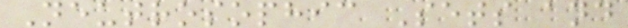Neutrosophic Sets and
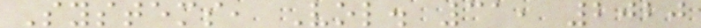Systems, Vol. 31, 2020
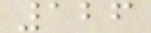126
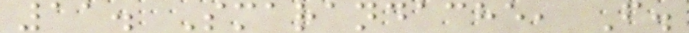11. Smarandache, F.
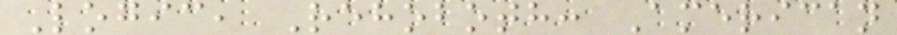Logic, Rehoboth: American
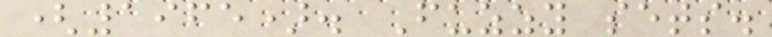(1965). Fuzzy sets.
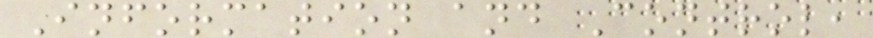Information and Control,
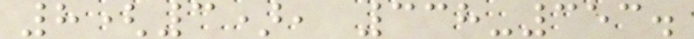8(3), 338-353.
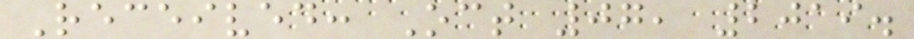Received: Oct 07, 2019.
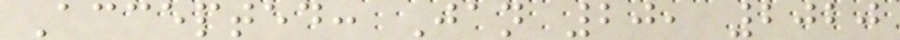Accepted: Jan 20, 2020
